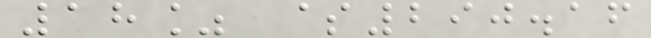18% $290.16
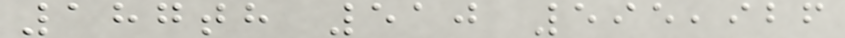187th 510 595,926
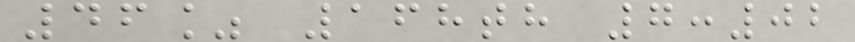46% 168th 7:02
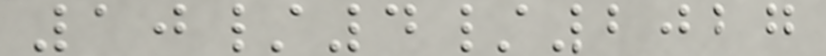10/4/2027
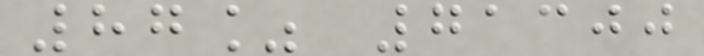87% 71300
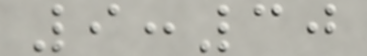9:30
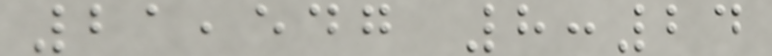21,547 8:24
